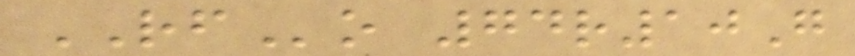RFo 74r10G
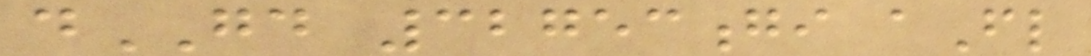dGD 32753gi aFl
